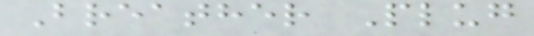Breather Plug
